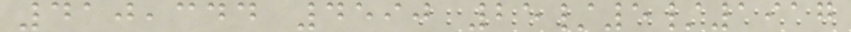410,344 4590 25/5/1917
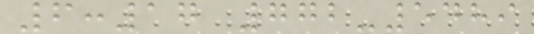6:17 772-5489
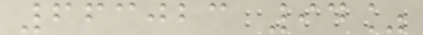663023 94%
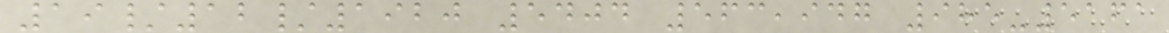19/12/1920 5404 563,947 985-5161
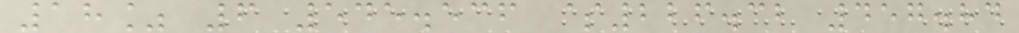18% 6 545.536 $226.32 457.84
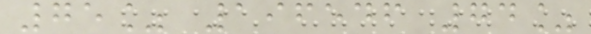75% 196546 74%
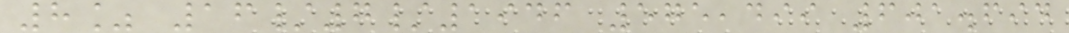8% 16/7/1946 575,499 601.694
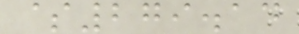$279.14
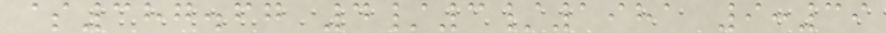$387.67 4/3/1981 9:39
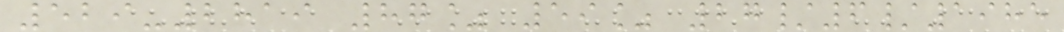529-2819 87% 59% 27/6/1985
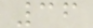36
